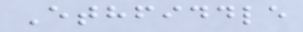Ethfiddle
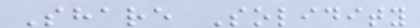Share Solidity
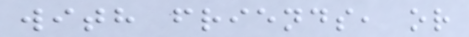with friends, or
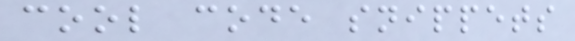cool code snippets
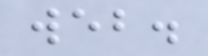web.
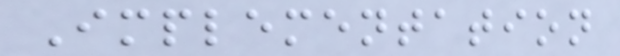Implementation
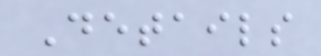Details
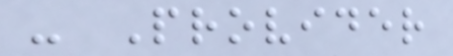- Provider
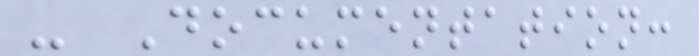- Documentation:
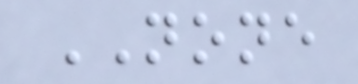NONE
